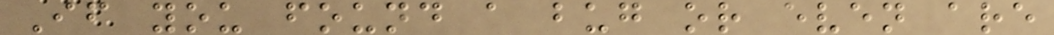If you found a bug or even are
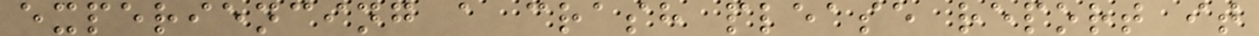experiencing a crash please report it
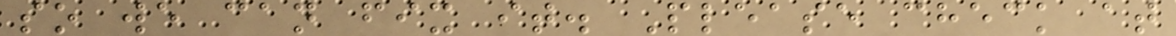so we can fix it. Please check at
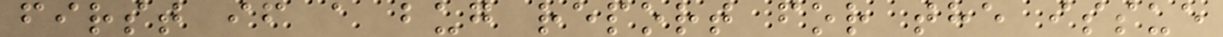first if a bug report for the issue
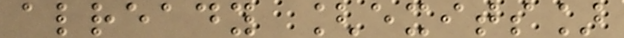already [exits]
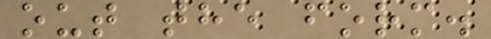out the form.
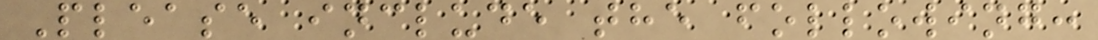Please include the following:
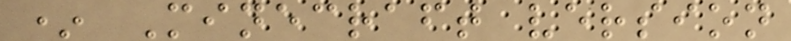* Minecraft version
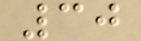30
